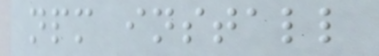npm install
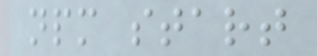npm start
